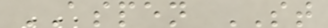ASPEN ST
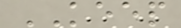KEEP
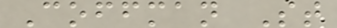Coffman St
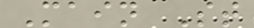Main St
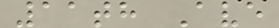11th Ave
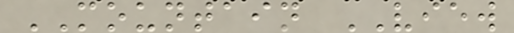MOUNTAIN VIEW
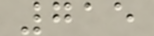715
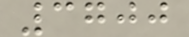3700
